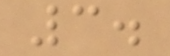3.
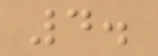4.
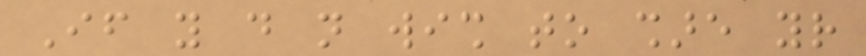If you do not wish to share your
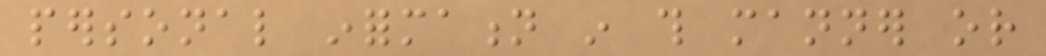personal information in this manner or
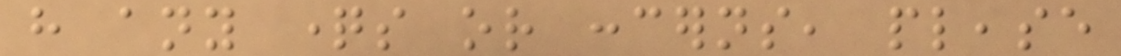have any questions or concerns, please
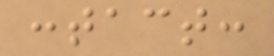contact:
